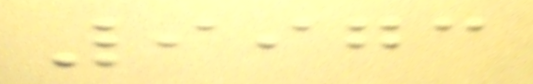9973
